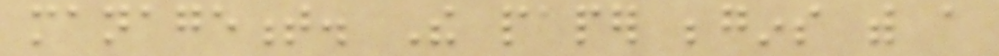management. The paper begins with a
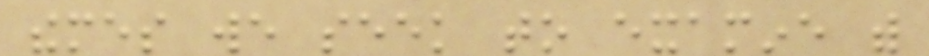themes we seek to examine with
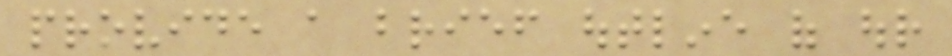provide a brief outline of our
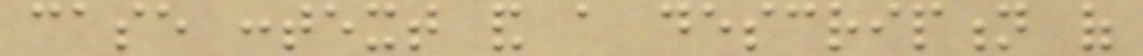case context and a description of
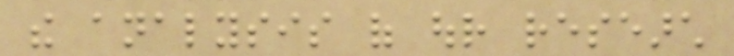the analysis of our research
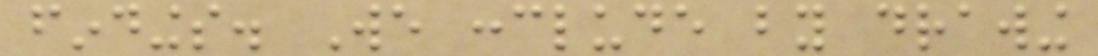findings. We conclude by drawing
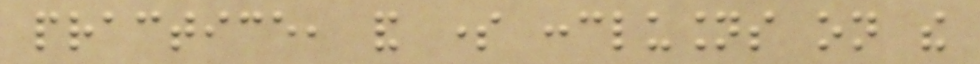practice, and some conclusions on the
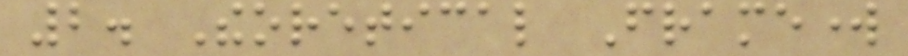2. Theoretical Framework
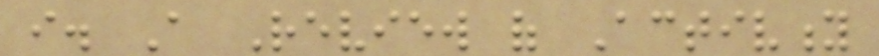i. A Review of Activity
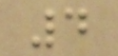4
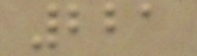221
